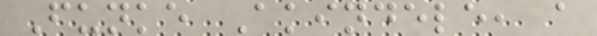Funke Akindele, a
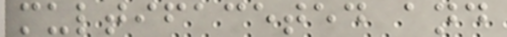multifaceted and
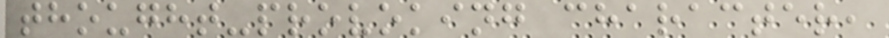thought-provoking character,
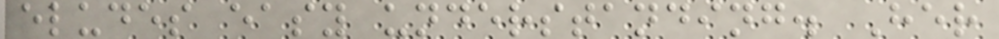eludes easy understanding. Her
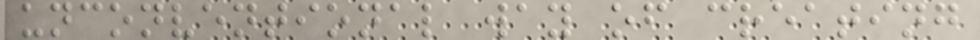unconventional way of creating
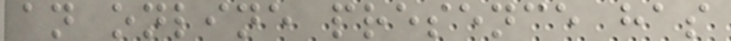an online presence has
